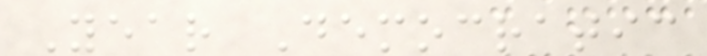Year Democratic
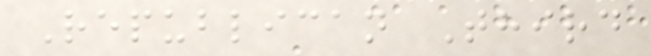Republican Third
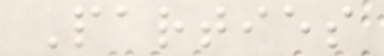Parties
